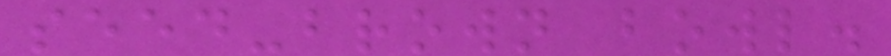seed-brown bowl.
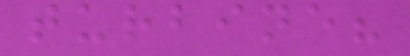turbine?
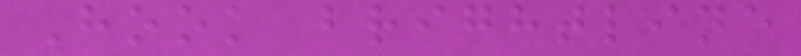Hook brightline
